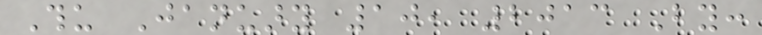Thu January 10, 2013 By:
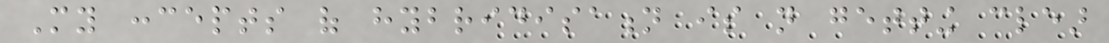My concepts of hybridisation is not getting clear
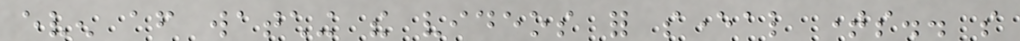even after watching the videos for several times.. so
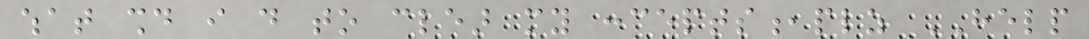what should i do to clear my concepts,plz HELP
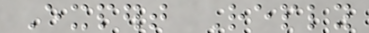Expert Reply
